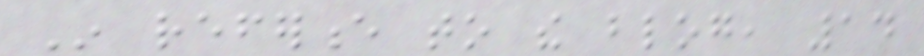In reference to the blog, 14
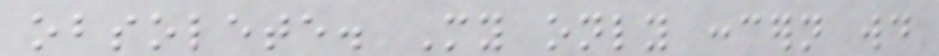obsolete. My only concern would
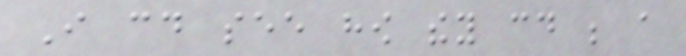I could see how they could be a
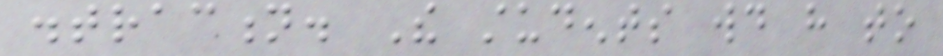distraction. The students would have to
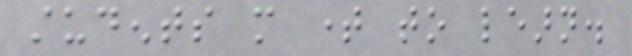students more time to learn.
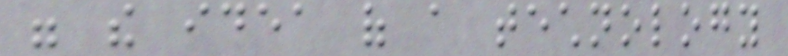were the idea of a technology
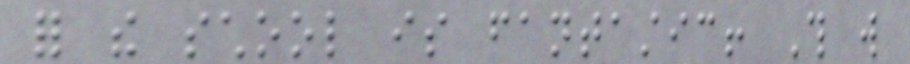for the school is fantastic! This will
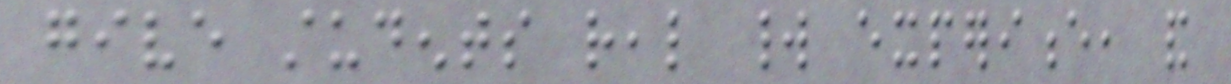give students real world experience, and
